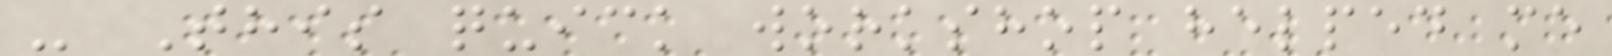- This quick workshop helped me
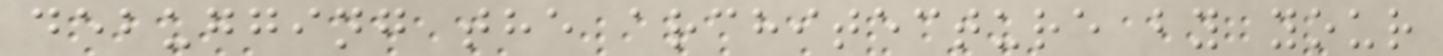debugging the architecture by your
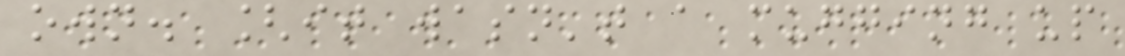own. [it wasn't a mugging up
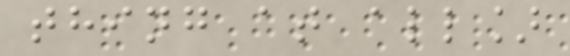thing at all]
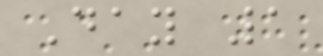Day 1
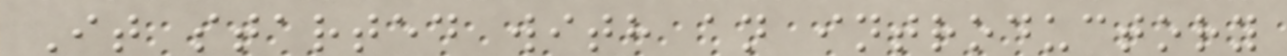It started with an introductory
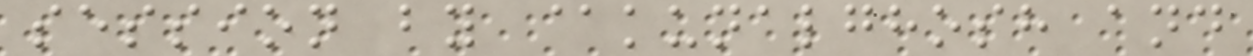session by @kunalghosh and
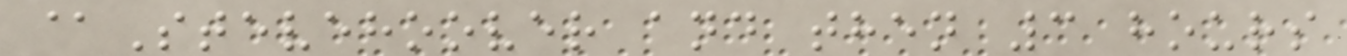@Stevehoover and then 3 hours
